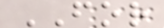FOR
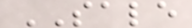SALE
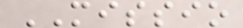MISSIO
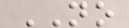NO
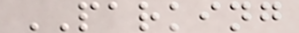PARKING
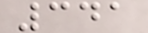341
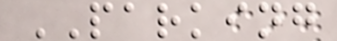PARKING
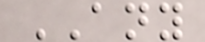ANY
